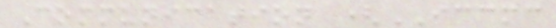Communication (ICCMC
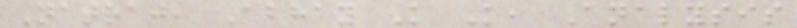Natraj, Abhay K K, Analysis
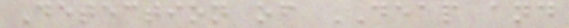Detection of DEAP and
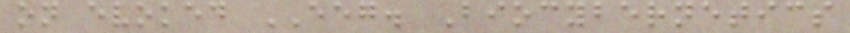on evoked EEG. Biocybernetics
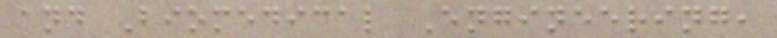and Biomedical Engineering,
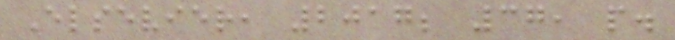Elsevier, 2017; 37, p.
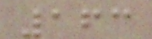163
